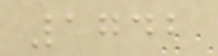1742
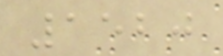1520
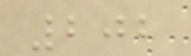202
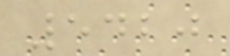5420
